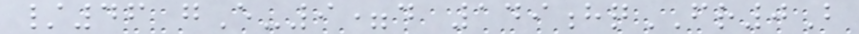/46 gE-9=d 149hqFR0B
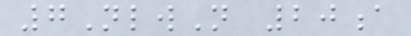7NlwN 20a
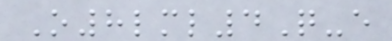O8lml4Q-e
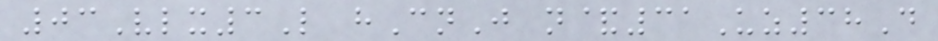03Vlx3L hCnJ n&31Uz38D
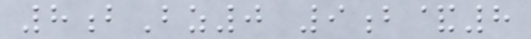8bBz0 9b&8
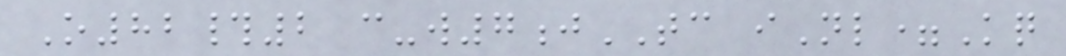O82#2 c-w7jTC iNl=Kq
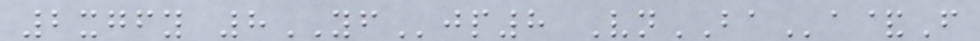2xgfy 8YFjp8 VnBAa&F
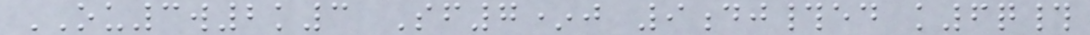OU3w2k3 Sf7*j 9dj#ed k6q#
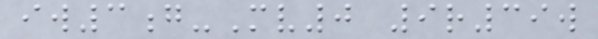iw3g-Mv0 9r39w
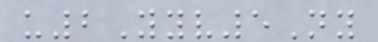u2Yyv5Ny
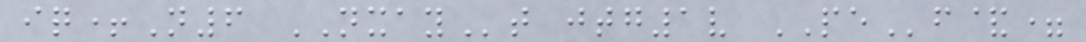iq+N6 NXAYt jtg1v PEf&=
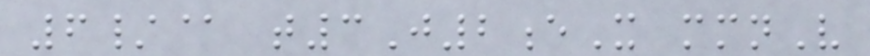6/@ t3J2eX mmnV
